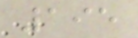195
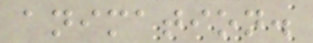animation.
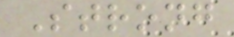Strong
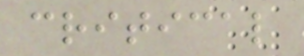critical
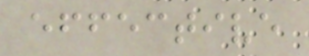effective
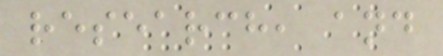research, and
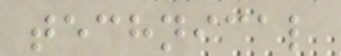technical
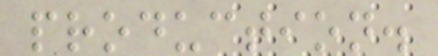production.
